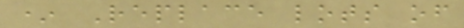* Replace lots of
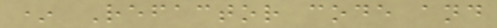* Refactor code and
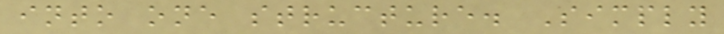into one structure. Simply
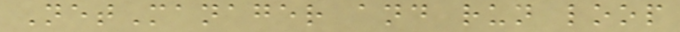NetManager and run loop
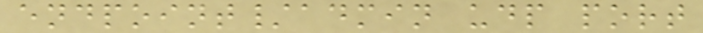endpoint/admin udp port
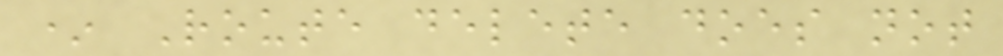* Route delete does not
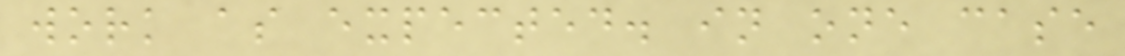work as expected. in one case
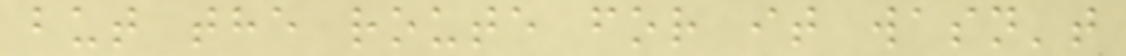but the route for it wasn't
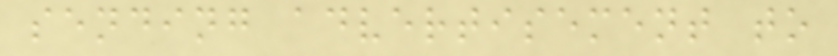sending advertisement to
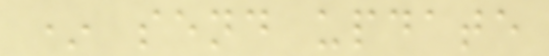* send update
